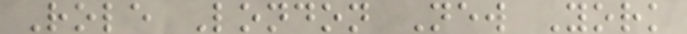Role London New York
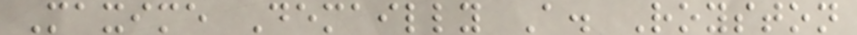Maxime Demailly A. Royston
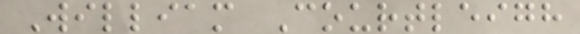William Courtleigh
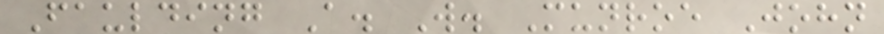Faulding A. W. Munroe John
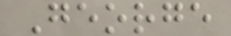George
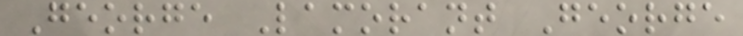George Lamorant George
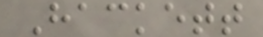Hackett
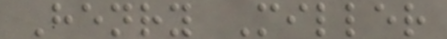Henry Miller
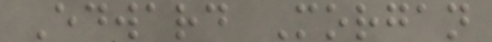Edward Morgan
